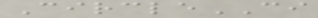CircleCI
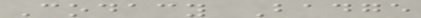Codacy Badge
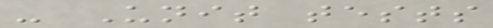- Unit tests
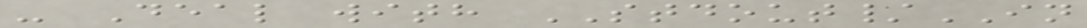- Deal with STDOUT/IN
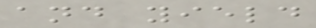and yield
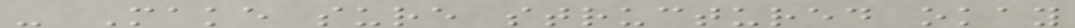- Make sure structured okay
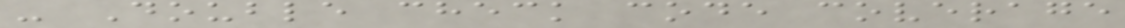- Double check code coverage
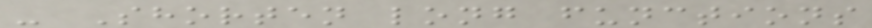- Shorten long functions
